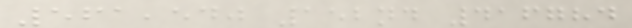561,540 152nd 416784
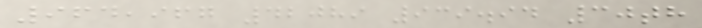964,967 42089 939.94 30th
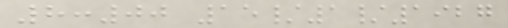8:00 15/1/1927
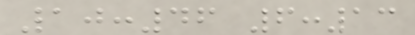10:46 6:13
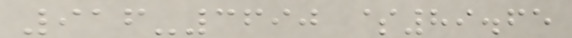916-3690 $89.65
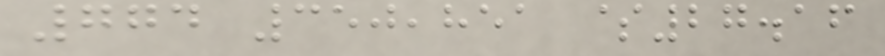774 350,851 $27.16
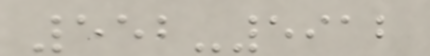552-5912
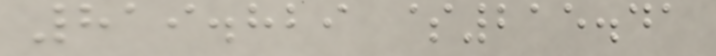819.829 $215.41
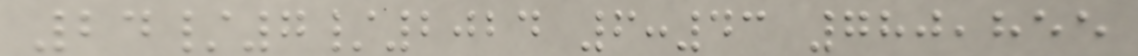24/7/2024 6:43 780,855
